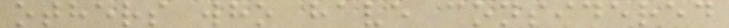others who have considered
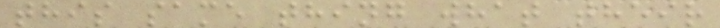this same thing what their
